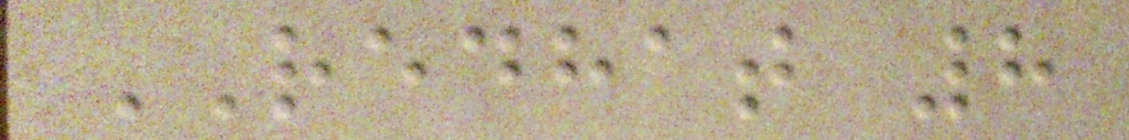REDHAT 8
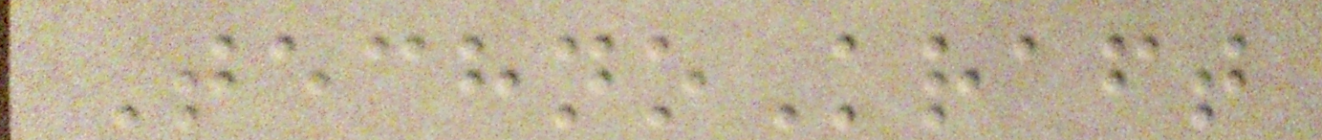TechnoKraft
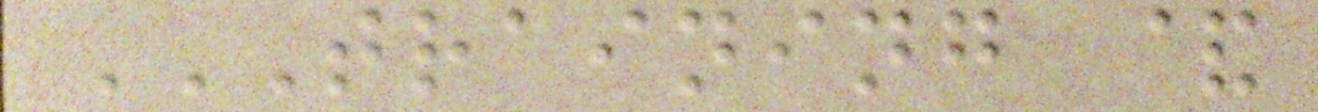TRAINING &
